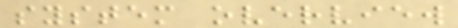system overview
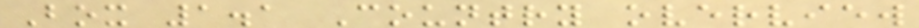Box 1.1 Country overview
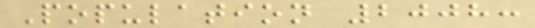Population 2008:
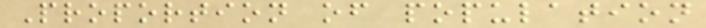Proportion of population
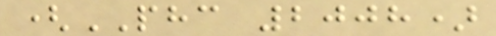(PHC 2008)
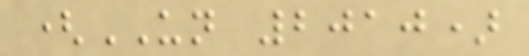(UN 2010)
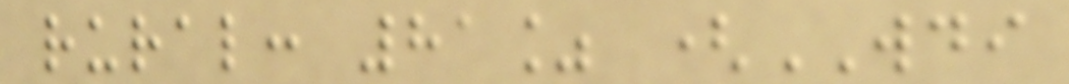rural: 81% (WDI
